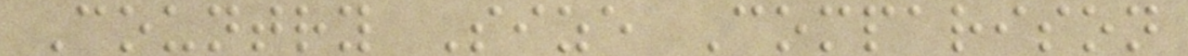Country Size Comparison
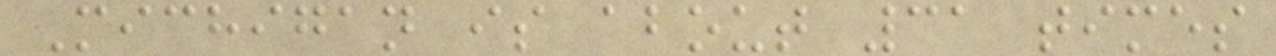Michigan is about 31 times
